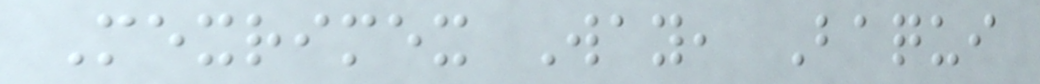Mexrimex Way, Baqui
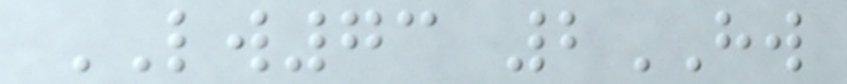LW73 2HW
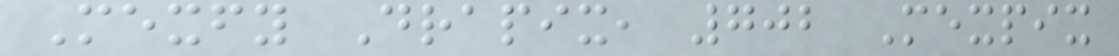Mexfy Drapix, 702 Mexpix
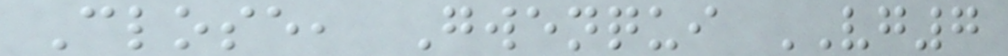Close, Gwenqui VG7
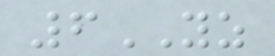6YZ
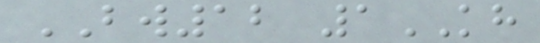BW12 1KH
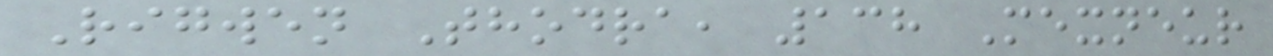Rigwen Thodra, 138 Mexneur
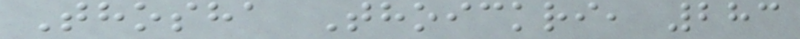Thosha Thoickri, 283
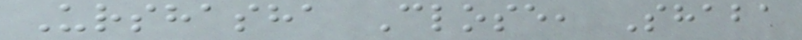Urshasha Close, Shaba
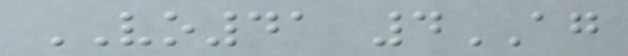VO41 4AG
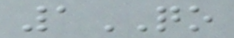1QO
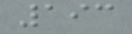193
